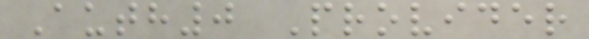Auth0 Provider
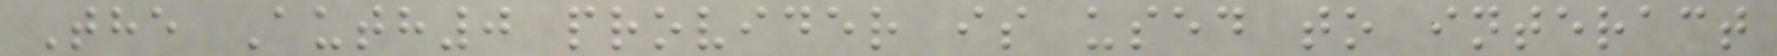The Auth0 provider is used to interact
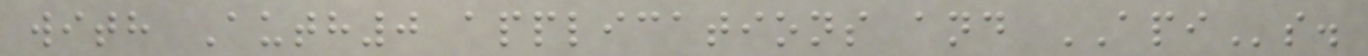with Auth0 applications and APIs.
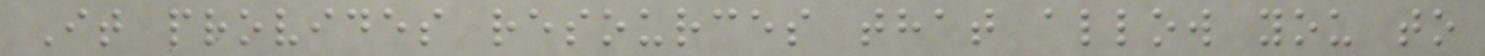It provides resources that allow you to
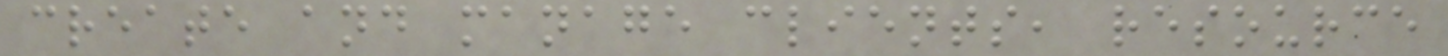create and manage clients, resource
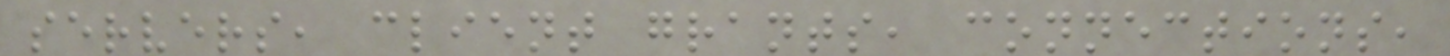servers, client grants, connections,
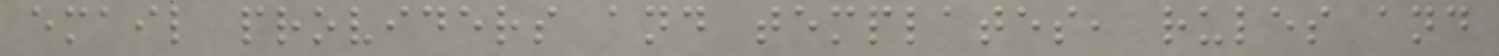email providers and templates, rules and
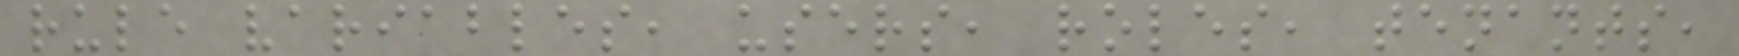rule variables, users, roles, tenants,
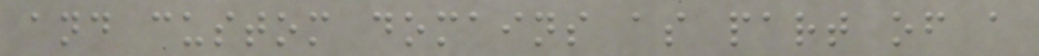and custom domains as part of a
